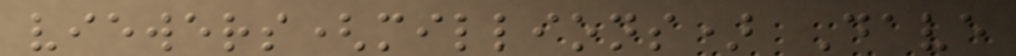viewers(millions) Dave
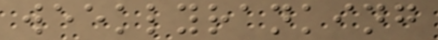weeklyranking
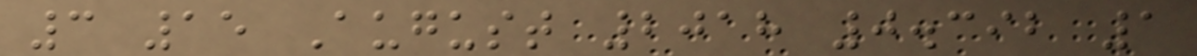3 15 August 2018 0.392 1
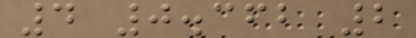4 0.362 2
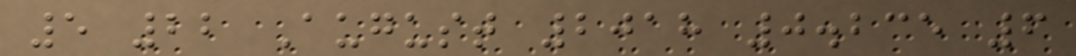5 22 August 2018 0.235 6
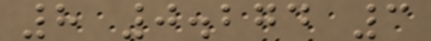8 0.274 3
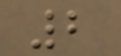2
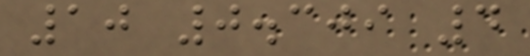10 0.309 4
